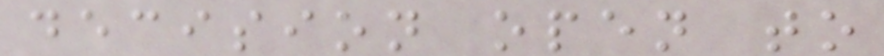decision open to
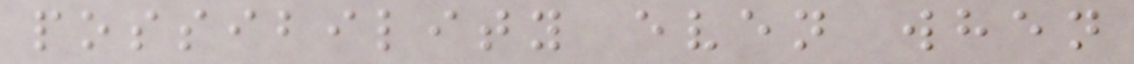possibility even when
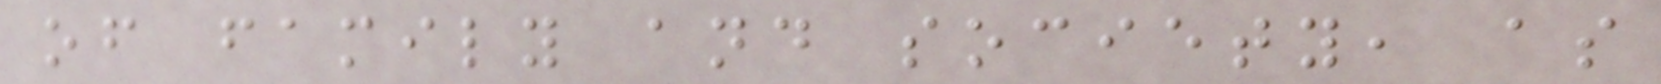of family and society, as
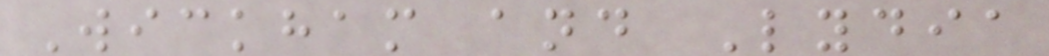Wickham and Lydia
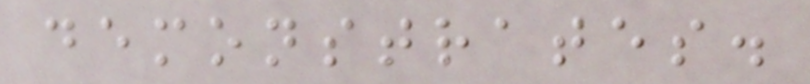demonstrates.
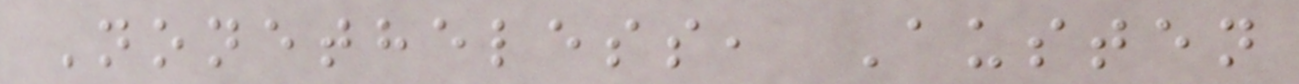Nonetheless, Austen
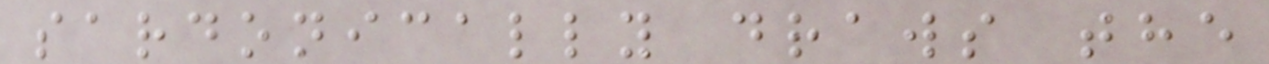sardonically draws the
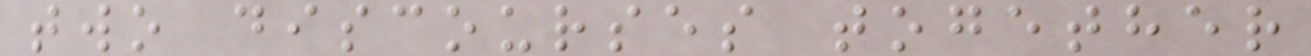two discourses together
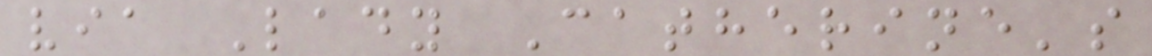via Lady Catherine's
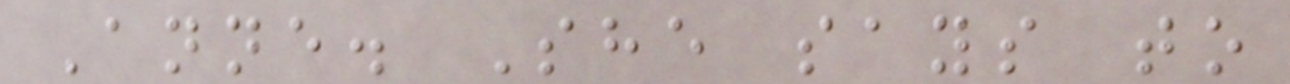Anne. She says to
